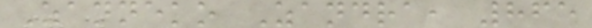Zanneko Zandra, 865
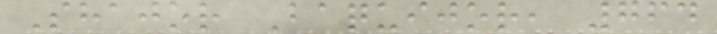Shajor Baquijor, 764
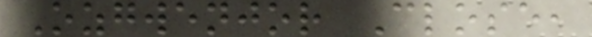Ozgwenjor Close,
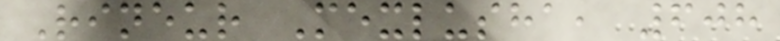Rineur Mexlusha, 608
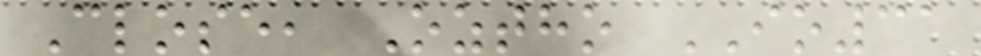Close, Oztho IO31
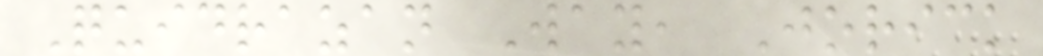Quidrazan Way, Jorick
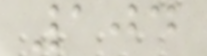104
